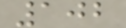102
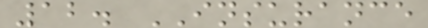12. INSURANCE
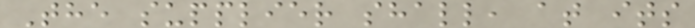The supplier shall, at its
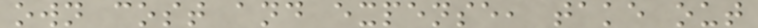own cost and expense, take out
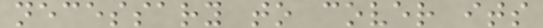necessary to cover its
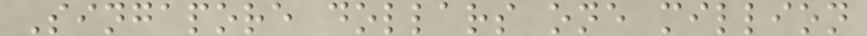Singapore dollars one million
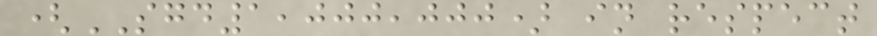(SGD1,000,000) in respect
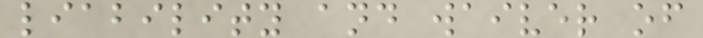liability and waiver of
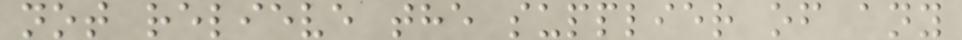not relieve the supplier of any
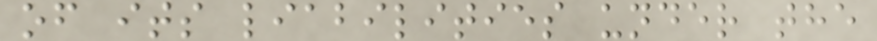of its liabilities under the
